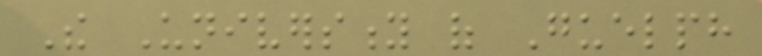The University of Guelph
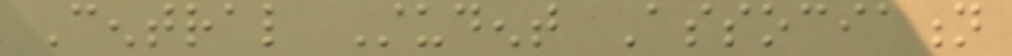Central Student Association
